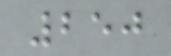250
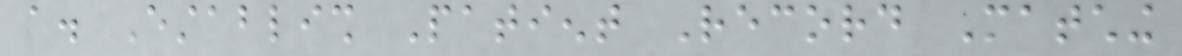a. Establish Patient Record Matching
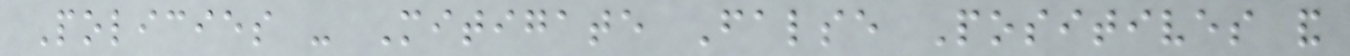Policies - Mitigate False Positives and
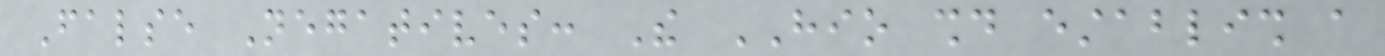False Negatives: The HIO should establish a
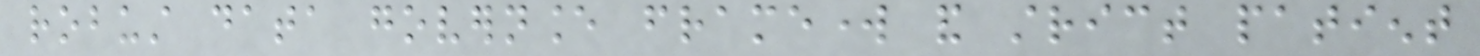robust data governance framework and strict patient
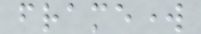framework
